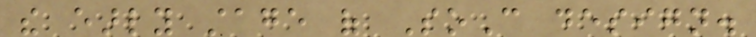the early stage of SoC design.
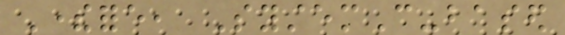Therefore, SystemC-based
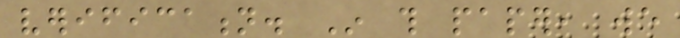verification. In this paper, we
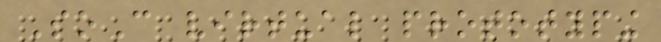SoC virtual prototyping
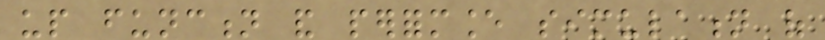up function and performance simulation of
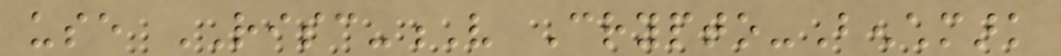use RISC-V Crypto-Benchmark
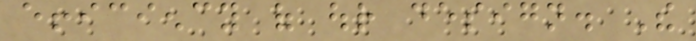efficiency of our design. The
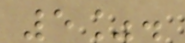5%.
